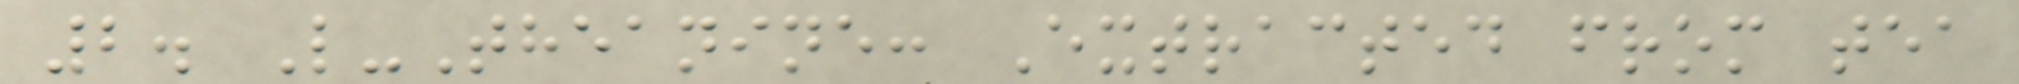2. L-Theanine: Extracted from tea
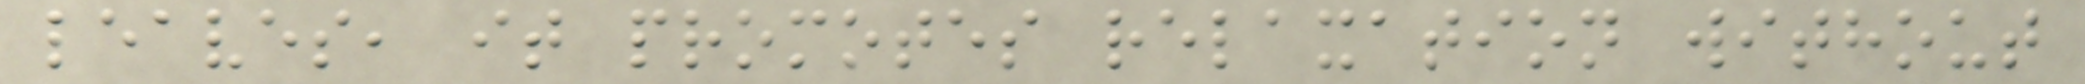leaves, it promotes relaxation without
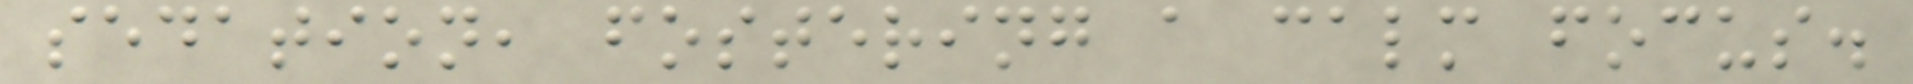sedation, fostering a calm focus.
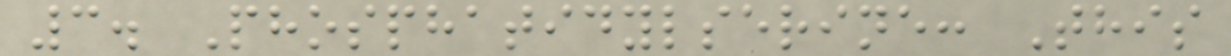3. Phosphatidylserine: This
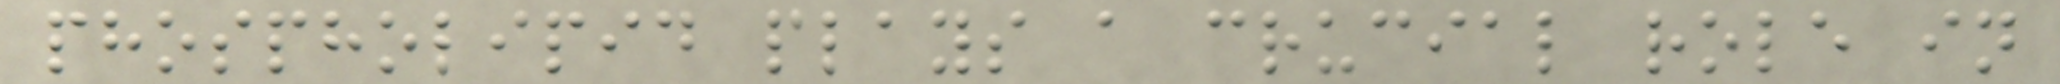phospholipid plays a crucial role in
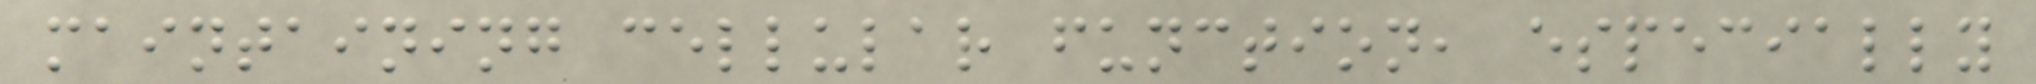maintaining cellular function, especially
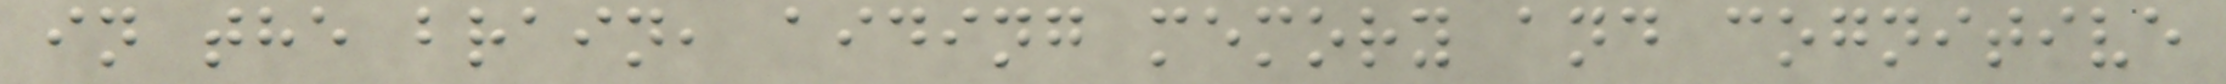in the brain, aiding memory and cognitive
